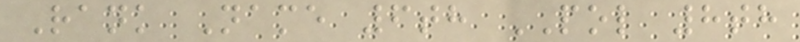Rank Name 6th POL 8th
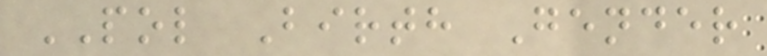POL Birth Gender
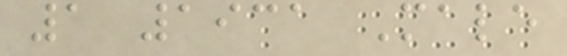1 1931 Male
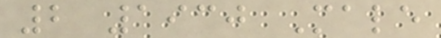2 1930 Male
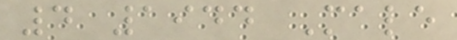4 1944 Male
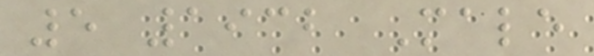5 1932 Male
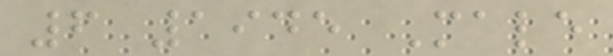6 1945 Male
